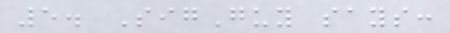5. SigGuy says:
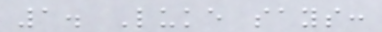1. Luke says:
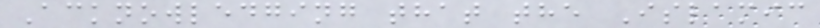Acknowledging that the Islamic
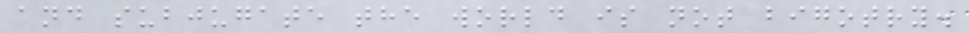and subjugate the world is not bigotry.
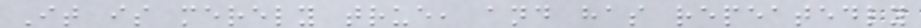It is merely true, and has repeatedly
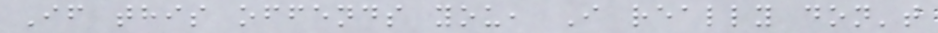If this offends you, I really don't
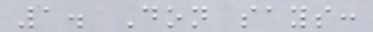1. Don says:
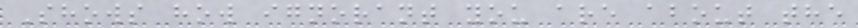Shows how ignorant you are about the
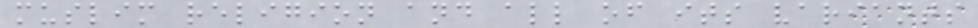muslim religion and all of its variants
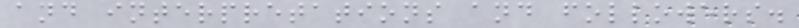and interpretations and followers.
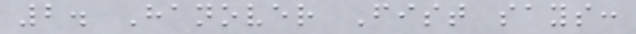2. Hanover Fist says:
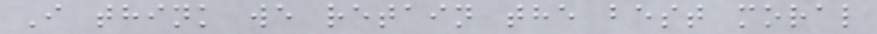I think we retain the best moral
